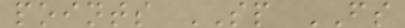points SP FS
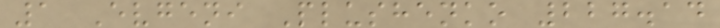1 Evgeni Plushenko 227.14
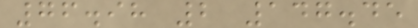76.98 2 147.45
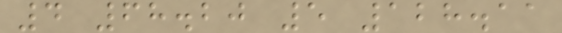4 68.20 5 128.11
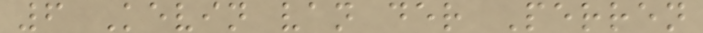6 Kevin van der Perren
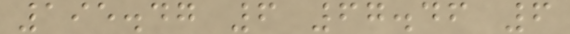195.47 6 67.46 6
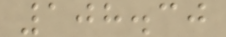108.30
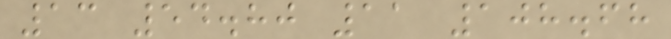13 54.80 11 108.68
